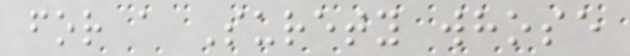for a Surety whose
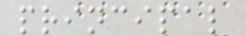principal
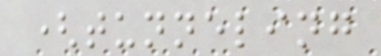(tunneling
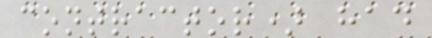contractor) had
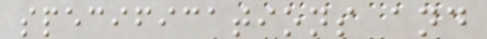specifications and
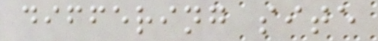differing site
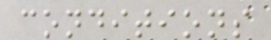conditions
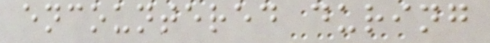encountered during
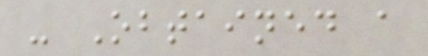- Obtained a
